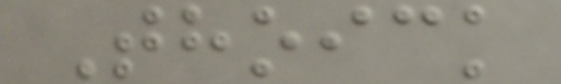Thoick
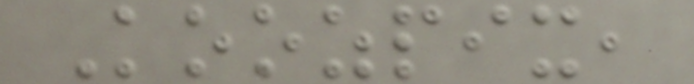Koozpix,
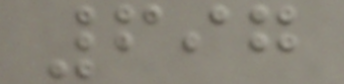697
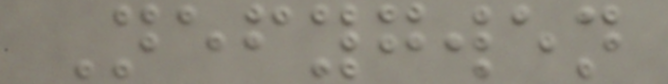Nefygwen
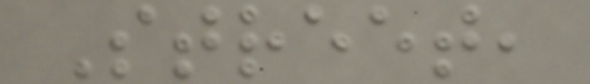Street,
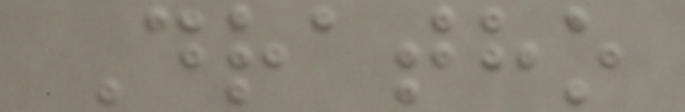Dratho
